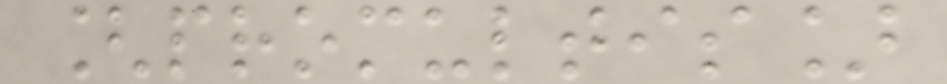[promultis]
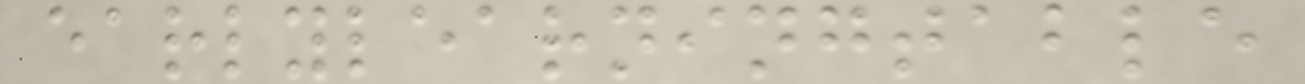earlylearningtable
